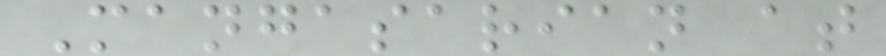Mangasarian at
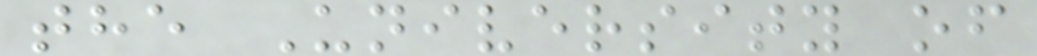the University of
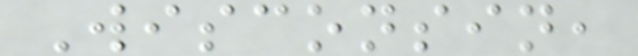Wisconsin,
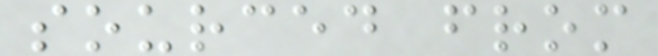sourced from
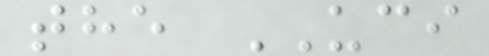the UCI
